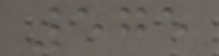575
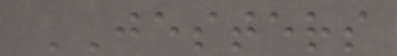JESTERS
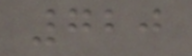720
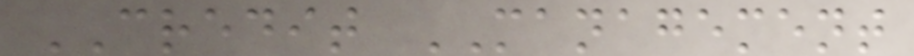CREDIT MANAGEMENT
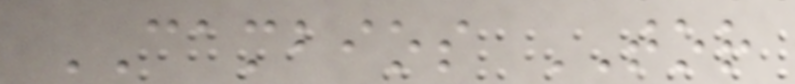CAMBIOS TOR
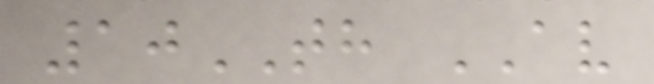10TH AV
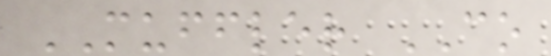MUFFLER CO
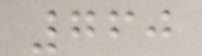760
